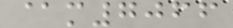@m7066
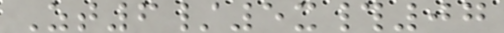Zt6/5x#07
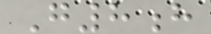G8h
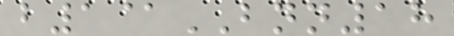b1@BNN18
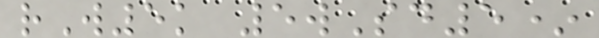rW5k 5wSd5*
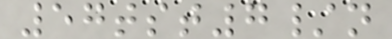57tst7/n
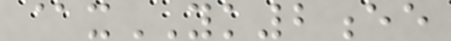@xYK2ee
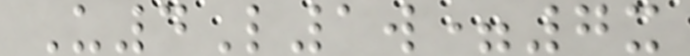U4L1w=7x
